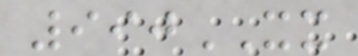990XX
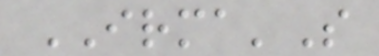IRMA'S
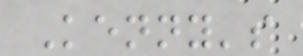Kenny's
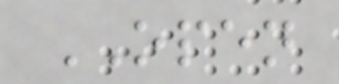OPEN
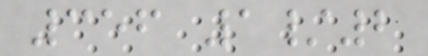356 1/2
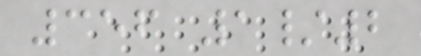356 1/2
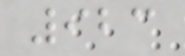923
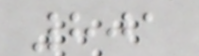801
